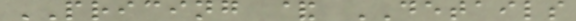PRICING & DETAILS
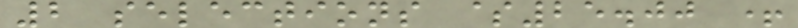2 selections $25.00 +
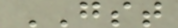GST
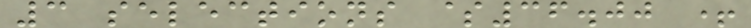3 selections $36.00 +
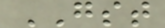GST
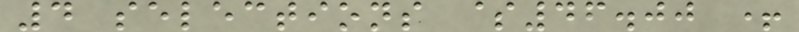4 selections $46.00 +
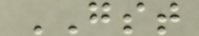GST
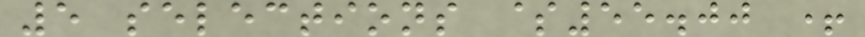5 selections $55.00 +
